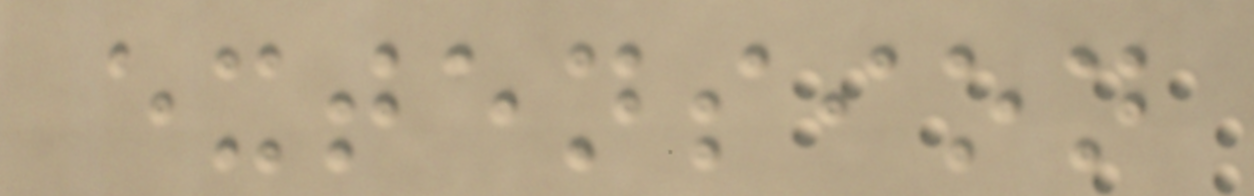extension
